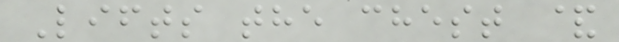Lifts the chest &
